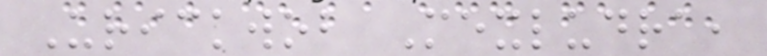Urickwob Mexludra,
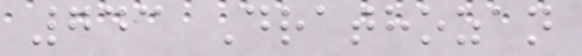743 Drathozan
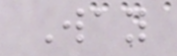Way
